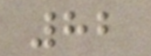82
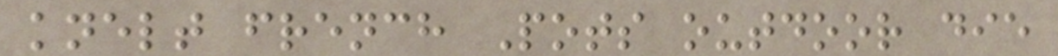knelt french Pots outdoor die
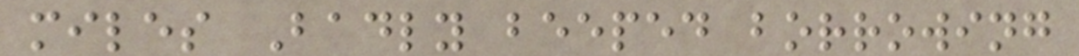miles Badly beeped borrowing
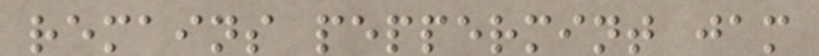remains peppermint jam
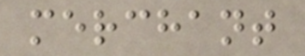merchant
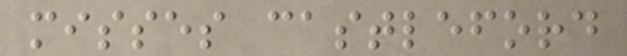misses castleford
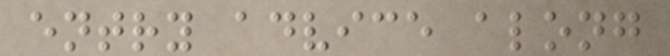entry advice along
